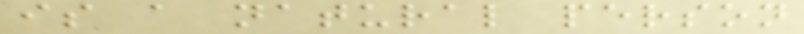is a natural person
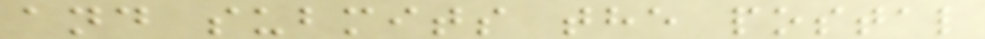and submits the postal
